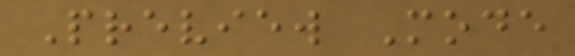Preview Mode
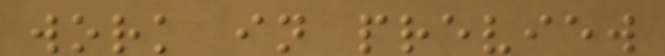work in preview
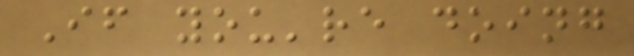If you're doing
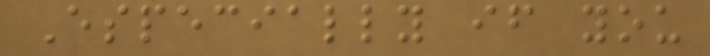Especially if you
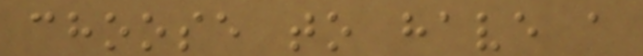choose to have a
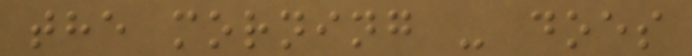the morning - does
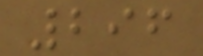296
